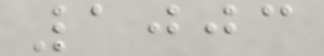1003
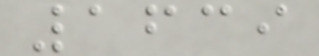1639
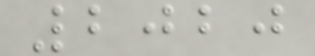2020
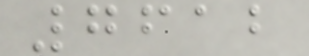7612
